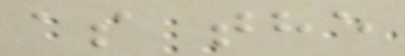as the
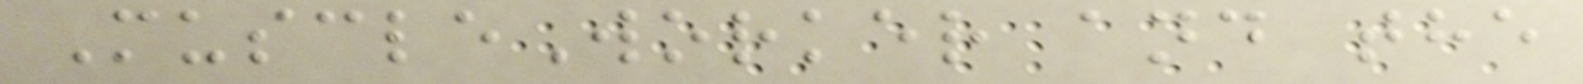MuscleWorker and the
